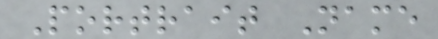Portrait Name
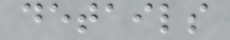details
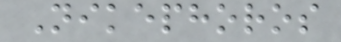Nikephoros
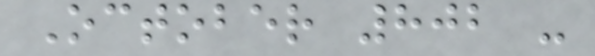October 802 -
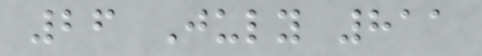26 July 811
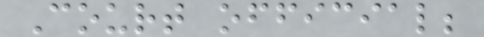Court official;
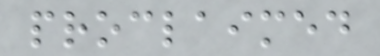proclaimed
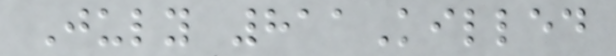July 811Killed
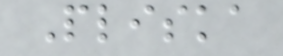Pliska
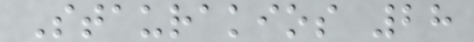Staurakios 28
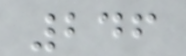246
